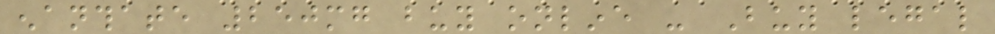enanthate 250mg buy online - Buy legal
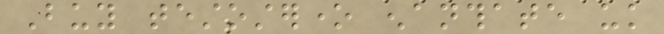Buy testosterone enanthate uk
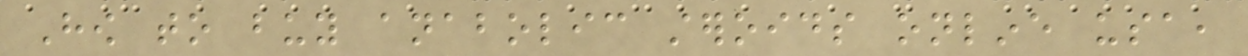How to buy anabolic steroids online usa,
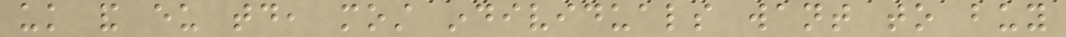uk and eu today, most individuals want to buy
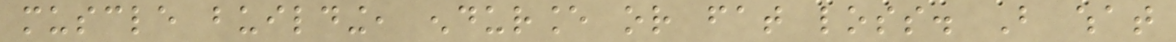muscle building, endurance or fat loss. But what
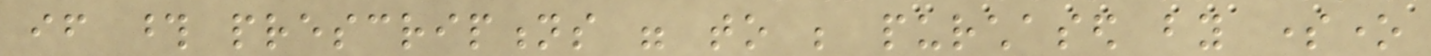if those prescriptions were to be purchased by someone
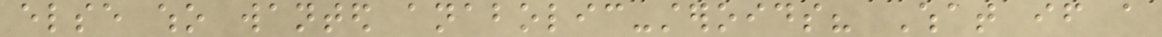else who wanted anabolic-steroids? What if a
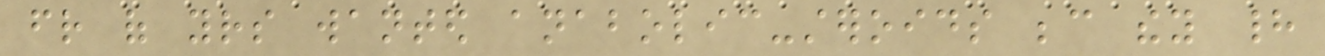friend of yours wanted anabolic-steroids because they had
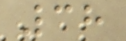38
